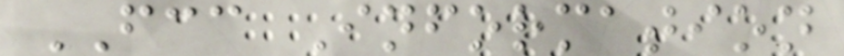FCC Information
